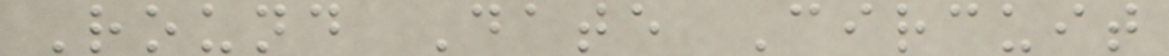Round Date Circuit
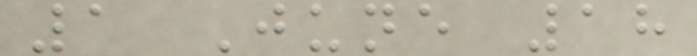1 June 18
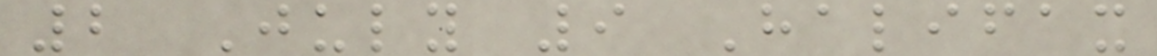2 July 9 Halifax
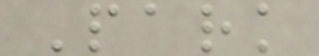Park
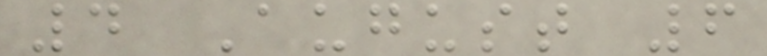4 August 6
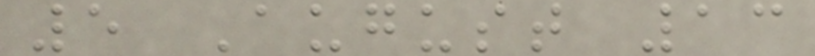5 August 13
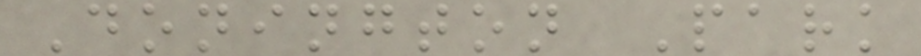Donington Park
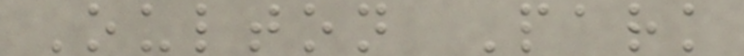Oulton Park
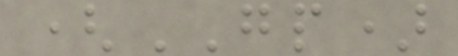(GP)
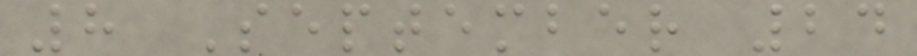8 September 24
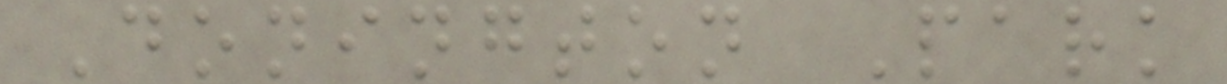Donington Park
